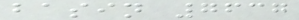basin 7637
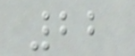22
